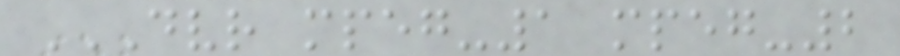DVR MPEG-1 MPEG-2
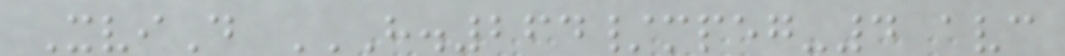XviD H.264/MPEG-4 AVC
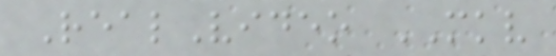RealVideo MKV
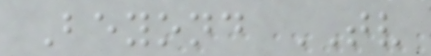Beyond TV
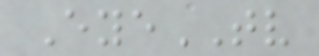EyeTV
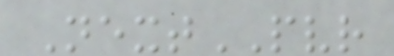NextPVR
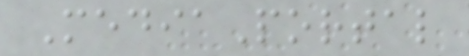MediaPortal
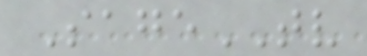SageTV
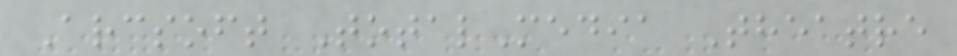Arcsoft TotalMedia Theatre
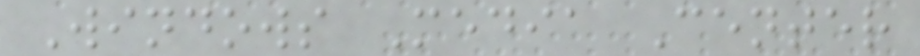Windows Media Center
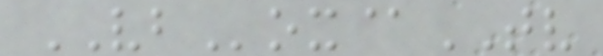VBox@TV
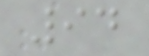94
